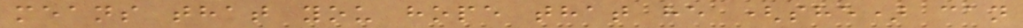means that you hope that he (she) can
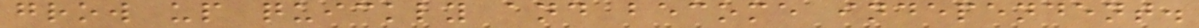grow up quickly and become independent.
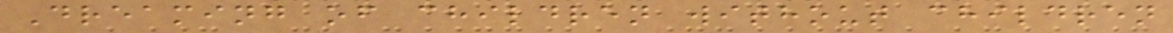Dreaming of children without children
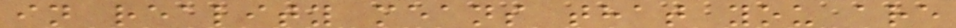in reality means that you are
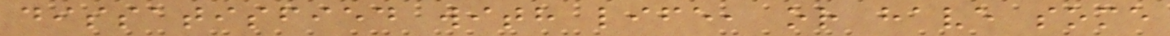dissatisfied with life, or have some
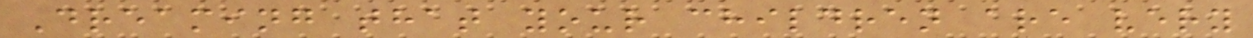Dreaming that your children are very
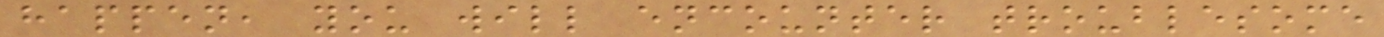happen, you will encounter troublesome
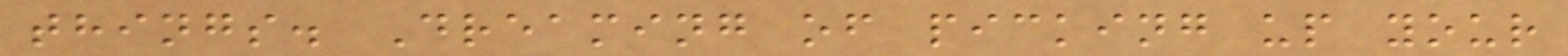things. Dreaming of picking up your
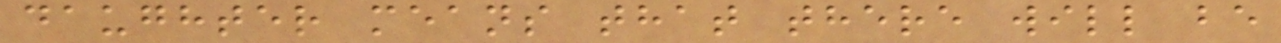daughter means that there will be
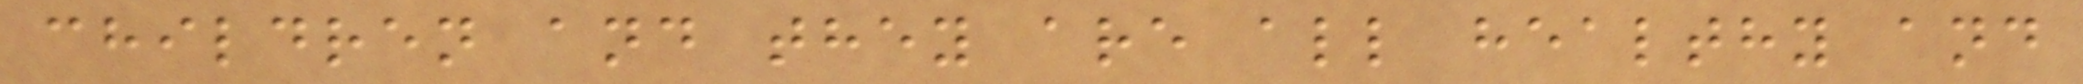children and they are all healthy and
